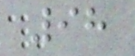98
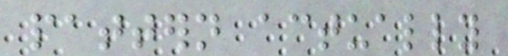pattern actually
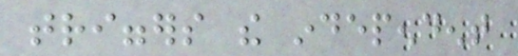triggers the independent
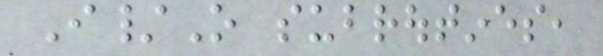I/O subroutines,
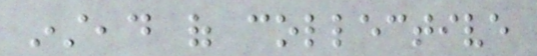instead of collective
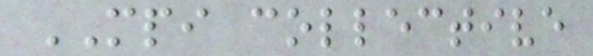MPI collective
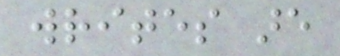writes are
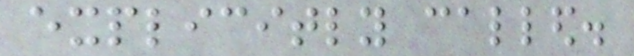explicitly called.
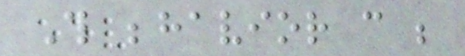This behavior can be
